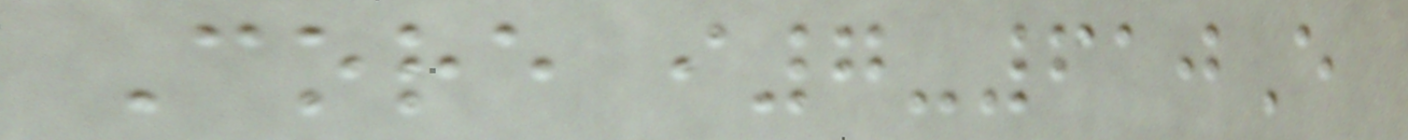Core i7-610E
